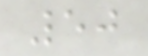50
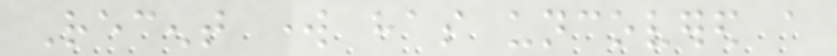Recent work has uncovered a
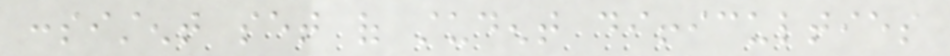consistent set of student difficulties
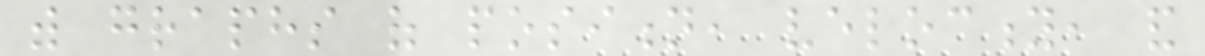with graphs of position, velocity, and
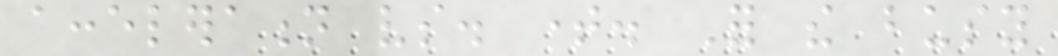acceleration vs. time. For the busy
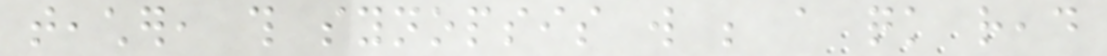teacher, this synopsis will be a quick read
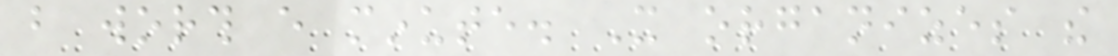but worth every minute. It organizes the
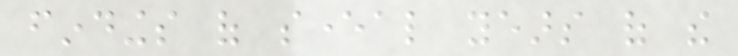findings of several years of the
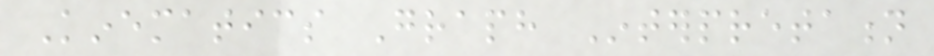Kinematics Graph Interpretation
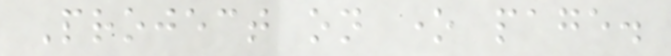Project on one page.
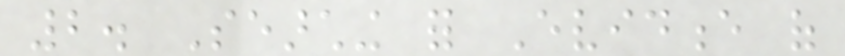2. Searching for Evidence of
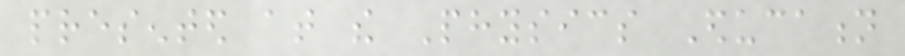presented at the Physics Education
